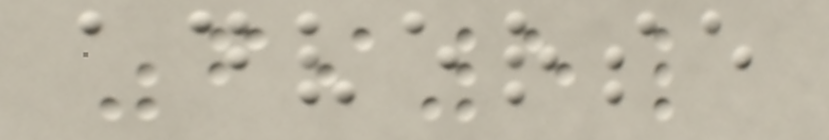adverse
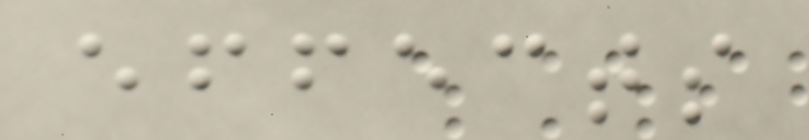effects
